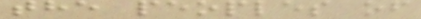the peoples of
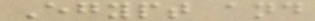Egypt and
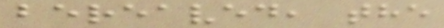bereaved, the
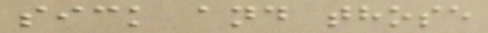sick and those
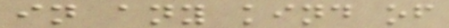in any kind of
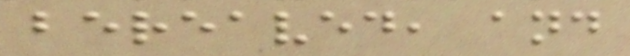bereaved, and
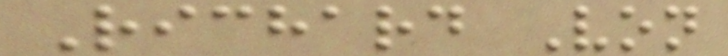Richard Von
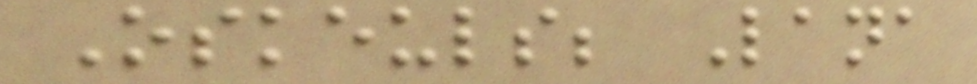Oskeuls; Lana
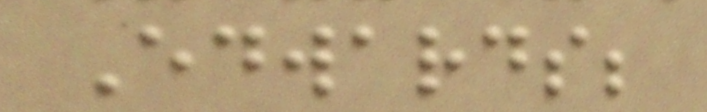Edwards;
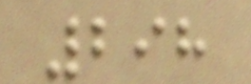298
